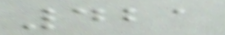421
